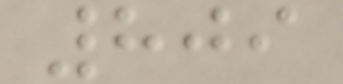809
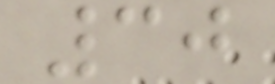30
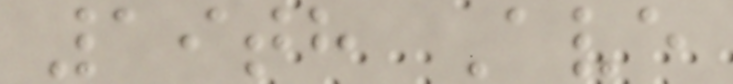19th Ave
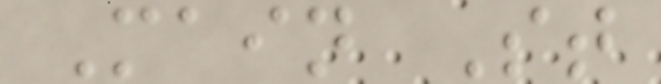Main St
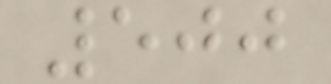500
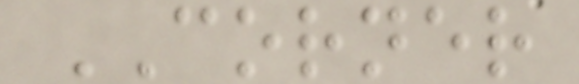CORNER
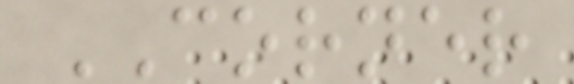CORNER
